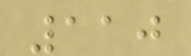110
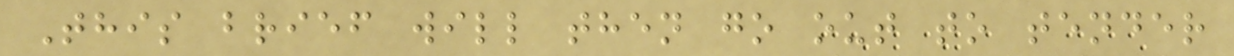This brief will then go out to tender
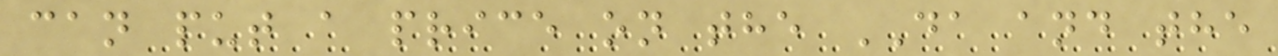can put a price on the DA and the
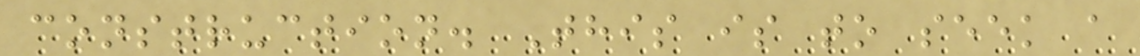construction. This is to seek a
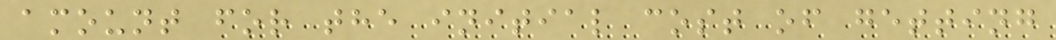amount for the initial cost of getting
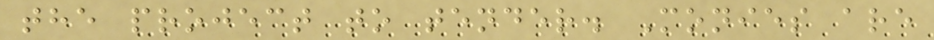the project to tender. Monies are
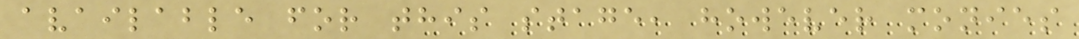available for this stage, however monies
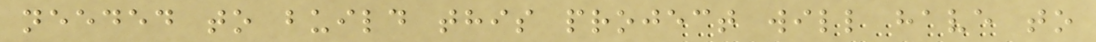needed to build this project will have to
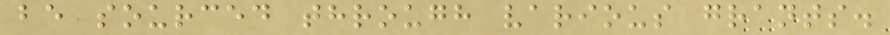be sourced through various grants.
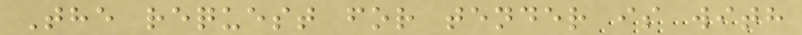The request for tender is with
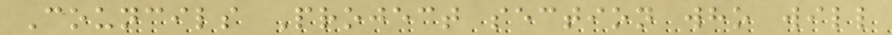Councils Project section who will
